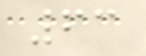63
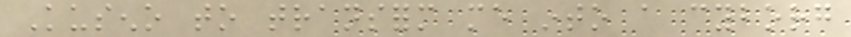Kuseno to transform me into a cyborg
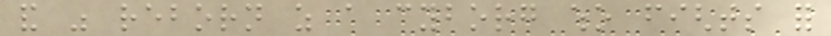and was reborn as a cyborg who fights for
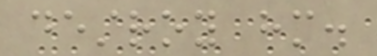destroy him.
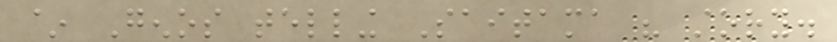~ Genos telling Saitama his story.
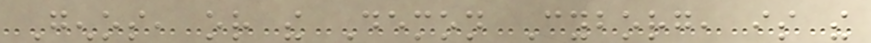Genos, or the Demon Cyborg, is the
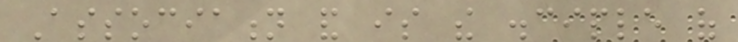Association and is the disciple of
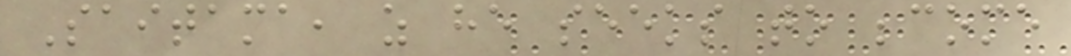Saitama, as he seeks to become
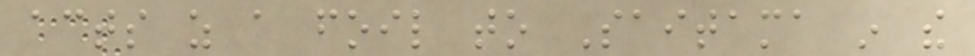acts as a foil to Saitama in the
